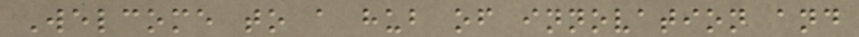Welcome to a hub of innovation and
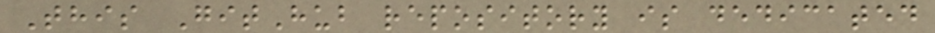This GitHub repository is dedicated
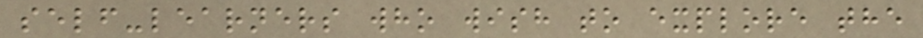self-learners who wish to explore the
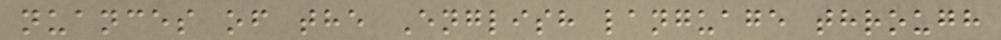nuances of the English language through
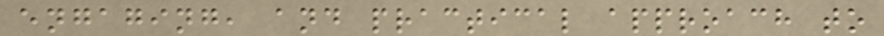engaging, and practical approach to
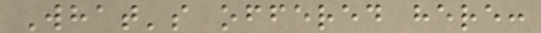What's offered here:
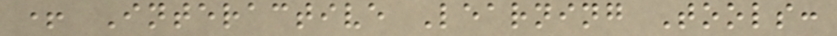+ Interactive Learning Tools:
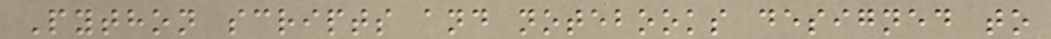Python scripts and notebooks designed to
